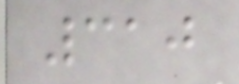310
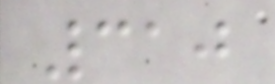310
